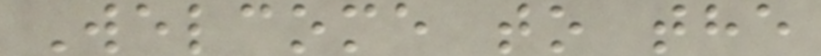Welcome to the
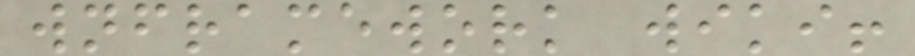wnframework wiki!
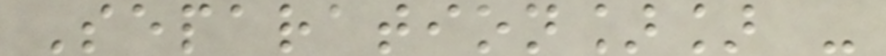Separation]] -
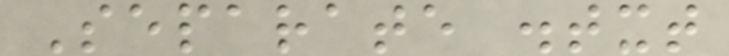Separate .txt
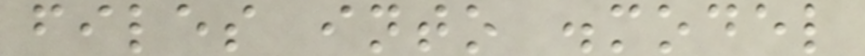files into .model
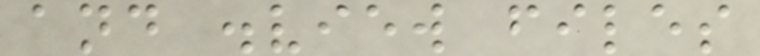and .view files
